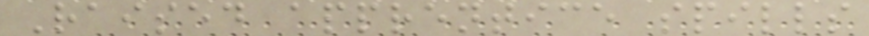Raised apprentice spills
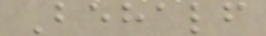Behalf
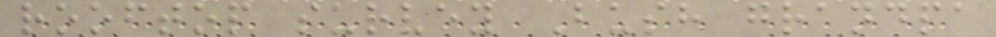rooftop survey Bush grandpa
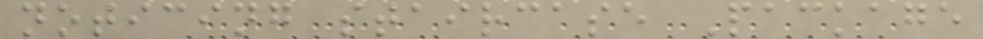noticing staircase Package
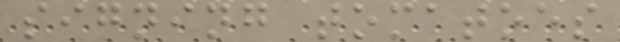signing tomatoes
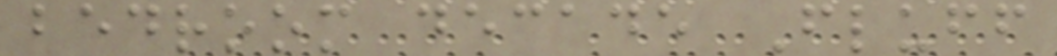bedroom decade Fluff
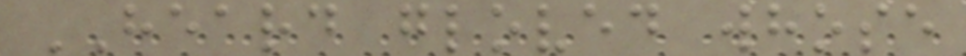HEARD gloved whose
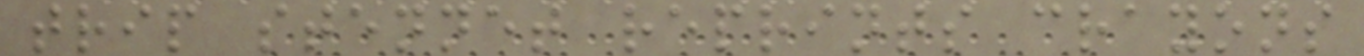trip stennet reprints crayons
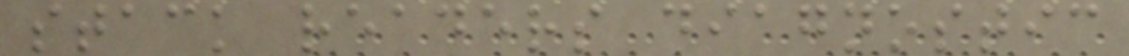stack readers diagnostic
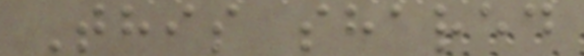This shared
